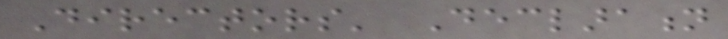Directors' Declaration
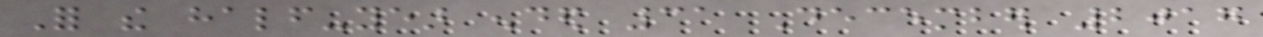For the half-year ended 31 December 2017
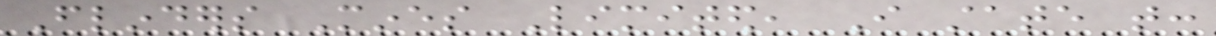Flinders Mines Limited, I state that:
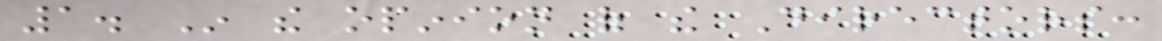1. In the opinion of the Directors:
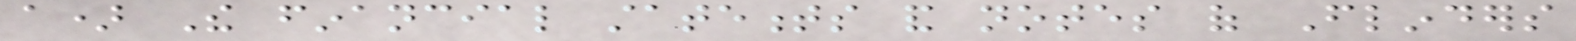a) The financial statements and notes of Flinders
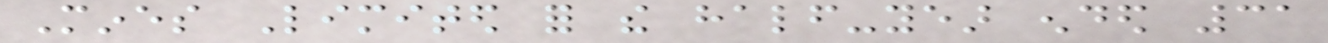Mines Limited for the half-year ended 31
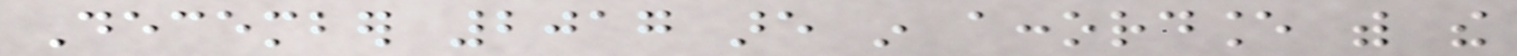December 2017 are in accordance with the
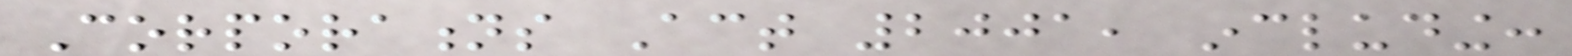Corporations Act 2001, including:
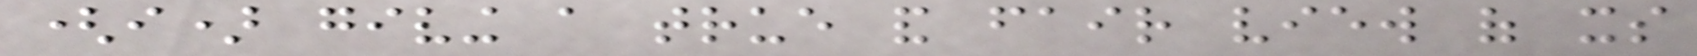(i) giving a true and fair view of its
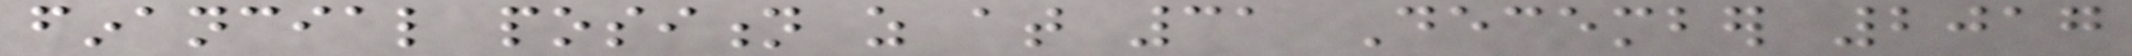financial position as at 31 December 2017
